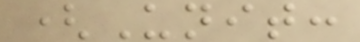(Unit:
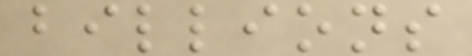billions
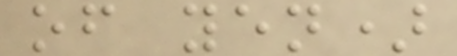of yen)
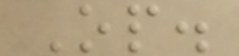Op.
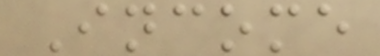Income
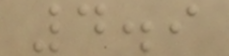4.9
